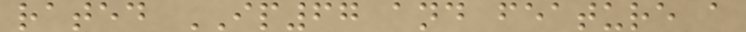rated IP67 and feature a
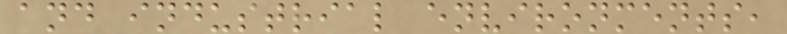and industrial environments,
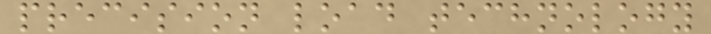precision load technology
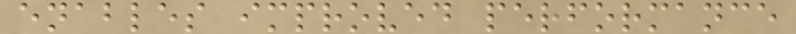enables improved performance
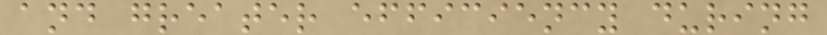and greater efficiency during
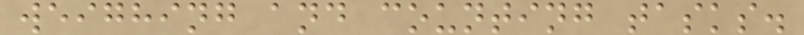weighing and counting tasks.
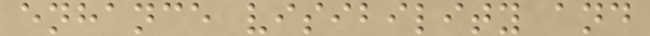enhance visibility and
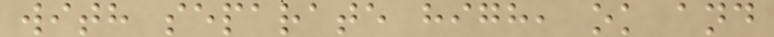with separate high, ok and
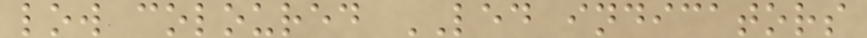low coloured LED indicators
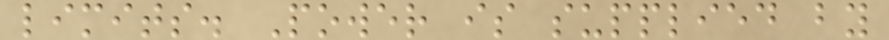limits. Power is supplied by
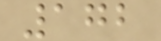172
